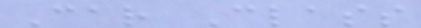Car Class
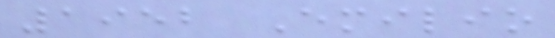1952 Emilio
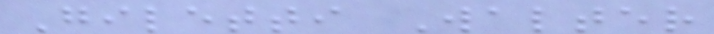Giletti Walter
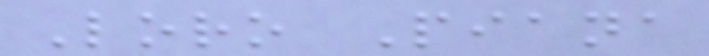Loro Piana
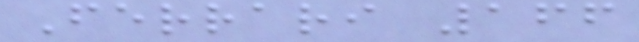Ferrari 166
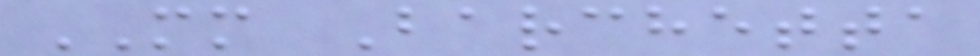MM Barchetta
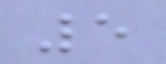5
